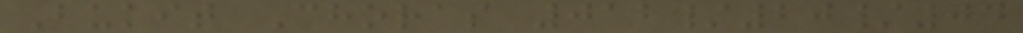Bukit Choras 012/20/04
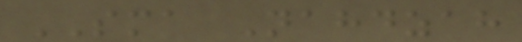SMA Nahdzah
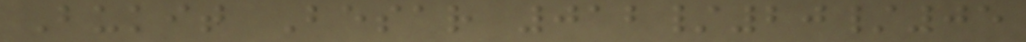Bukit Besar 012/20/05
